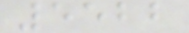5522
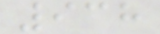938
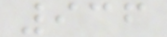936
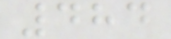484
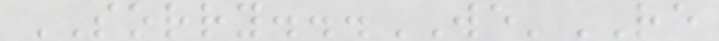SORRY...WE'RE
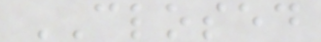CLOSED
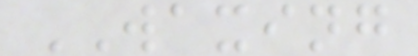WAXING
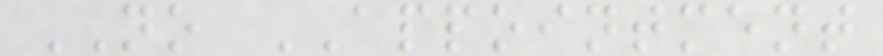NO APPOINTMENT
